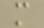m
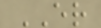ER
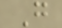G
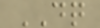DQ
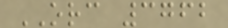ORC 3762
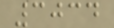3034
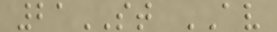21ST AV
